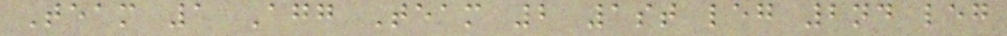Team 1 Agg Team 2 1st leg 2nd leg
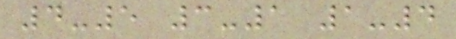4-5 3-1 1-4
